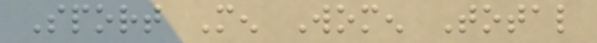Sport Men Women Total
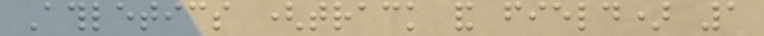Athletics (track and field) 1
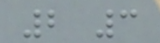2 3
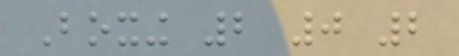Boxing 2 0 2
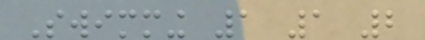Swimming 1 1 2
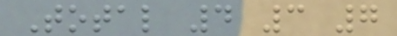Total 4 3 7
